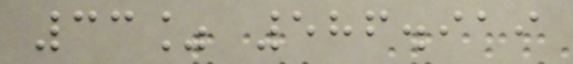33% 586.919
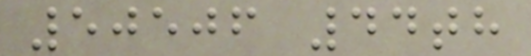50506 44th
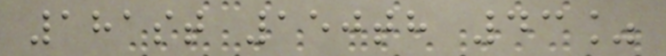181st 150th 43%
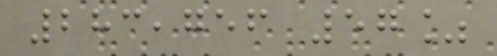283,756 57%
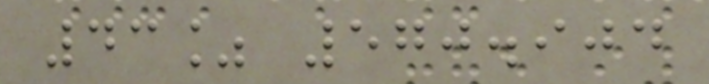43% 570.904
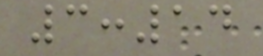3:14
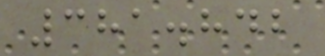381.842
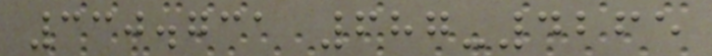330.731 687-4265
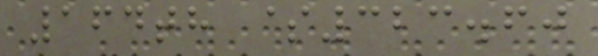164th $323.60
